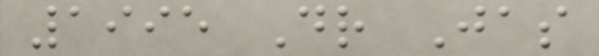1995 Dr Jas
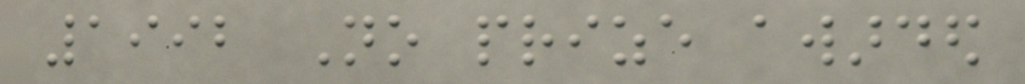1992 No prize awarded
